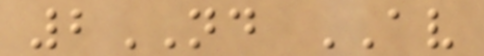2ND AV
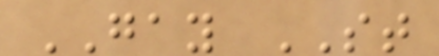GAY ST
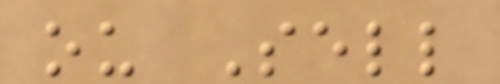ou Sell
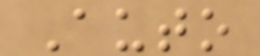Auto
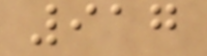917
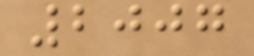2007
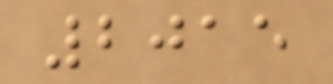2015
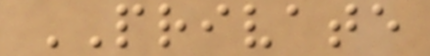PRIVATE
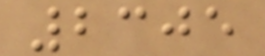2305
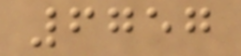6757
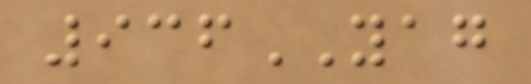936YAG
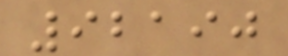92190
